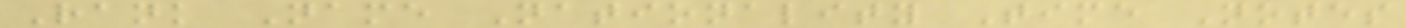Rank Name Nationality Time Notes
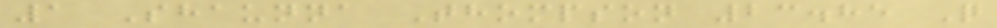1 Shaunna Thompson 23.85 Q
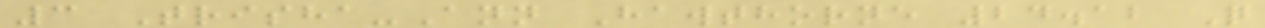3 Trisha-Ann Hawthorne 24.12 Q
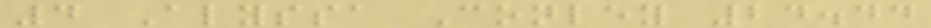4 Alyssa Conley 24.44
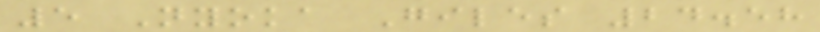5 Nyoka Giles 24.58
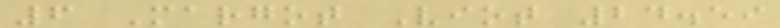6 Margot Viot 24.59
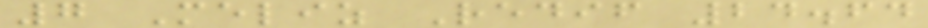7 Meliz Redif 24.64
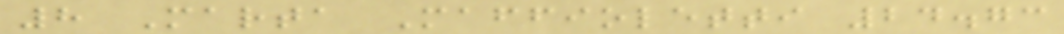8 Marta Maffioletti 24.73
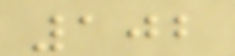102
